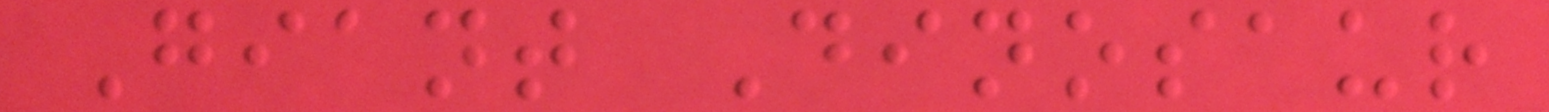Giant Dinosaur
